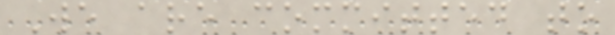We are committed to
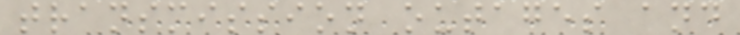transmission outages and
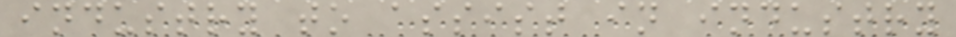industry to assist in industry
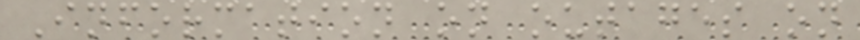Information on outages on
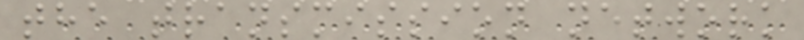the transmission network
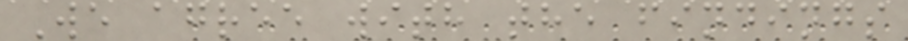We agree with the findings
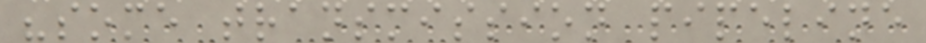"some transmission pipeline
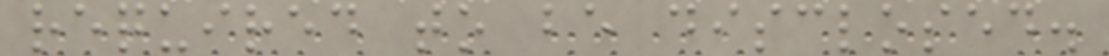required to be disclosed.
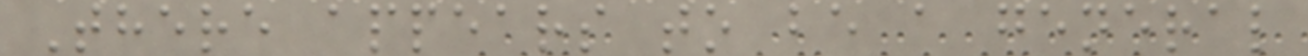There appears to be a general
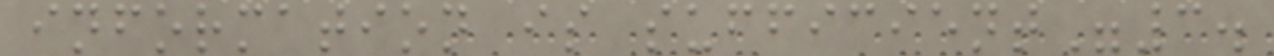information is sufficient"3.
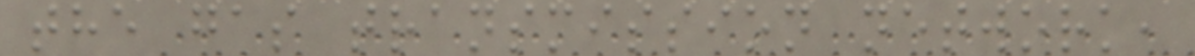the gas transmission network,
